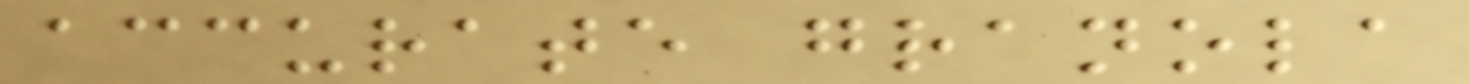accurate granola
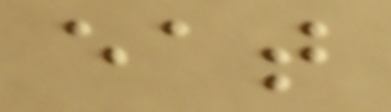eat
